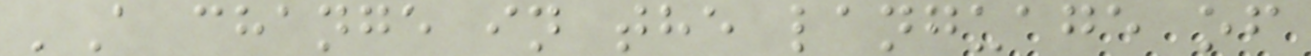'A change in the language of
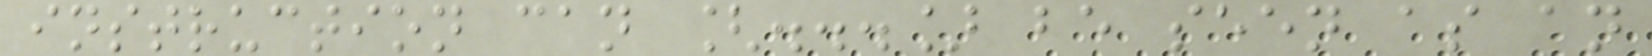instruction can [...] be seen as an
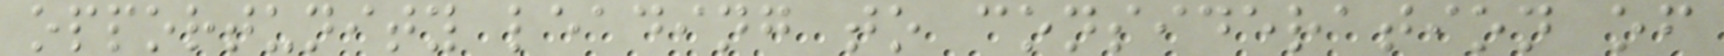opportunity leading to consideration of
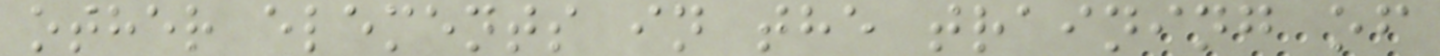other elements in the training of
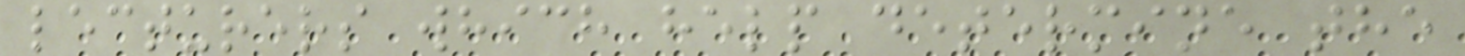lecturers which help determine the
